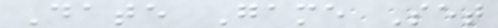Date Game Set
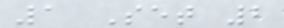1 Set 2
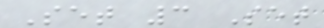Set 3 Set
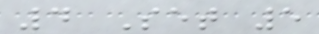4 Set 5
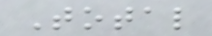Total
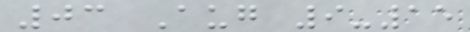03 Aug 9-15
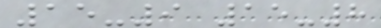15-9 15-8
